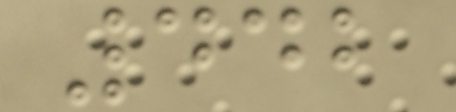442
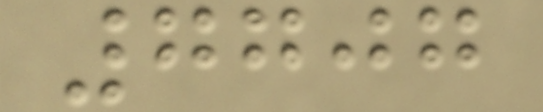7707
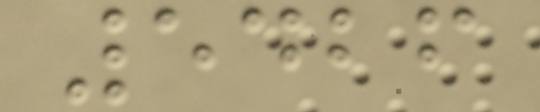5426
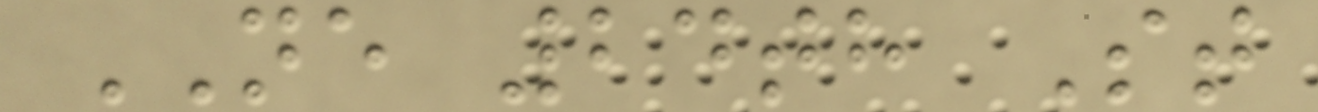NE 24th St
